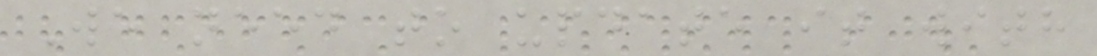We need to update it with
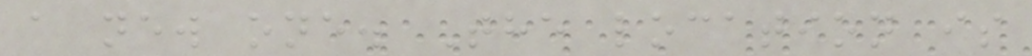a new one. The location is
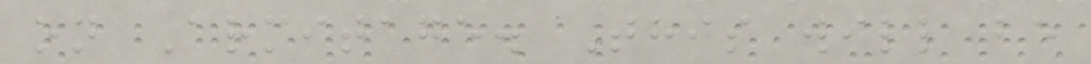on Armitage. This will be
